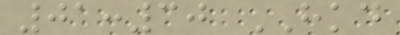01:30 HKD
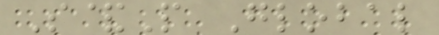S&P Global
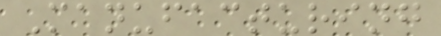Manufacturing
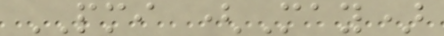PMI (May)
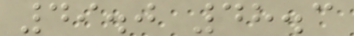49.0 48.3
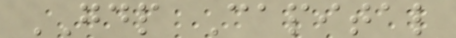GDP Capital
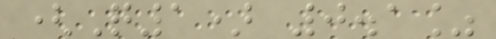(Q1) 0.1%
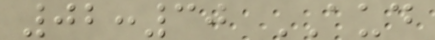02:30 AUD
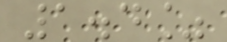1.4%
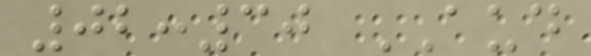02:30 AUD
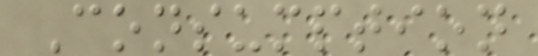Consumption
